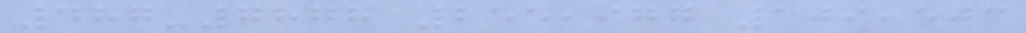487-7878 255,977 109,503
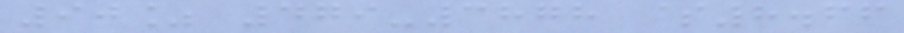90% 479-3878 $8.66
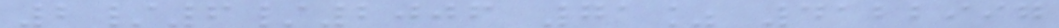2/6/2006 71% 4122997
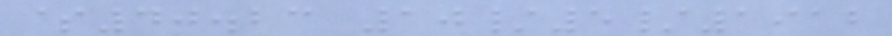$40.23 10/5/1912
